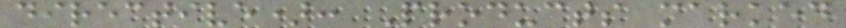directive): Products marked
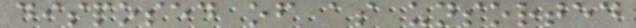disposed of as unsorted
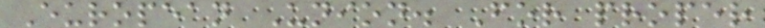European Union. For proper
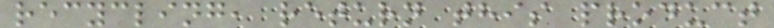recycling, return this product
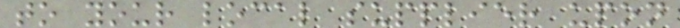to your local supplier upon
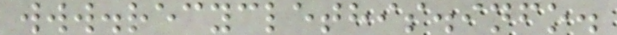www.recyclethis.info.
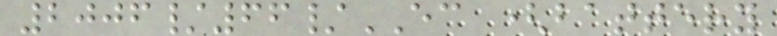2006/66/EC (battery
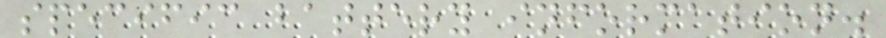specific battery information.
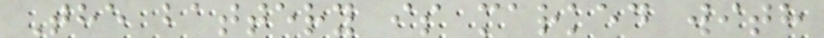The battery is marked with
